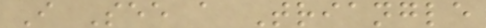I See a Triangle
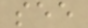see
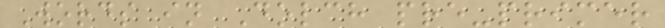Words in Dolch pre-primer
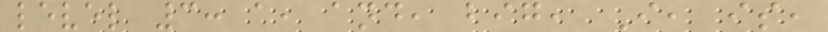level 3: a, and, big, I, is,
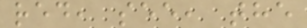red, see, the
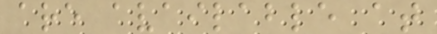are available at
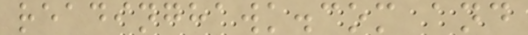readinghawk.com and
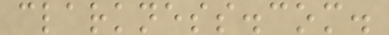clarkness.com.
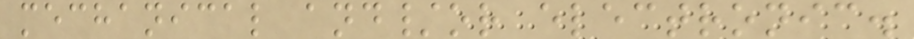mechanical and/or electronic.
